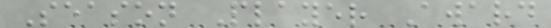Season Player Award
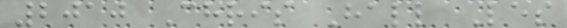2010 Chris Hall Les
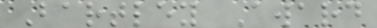Bartley Award
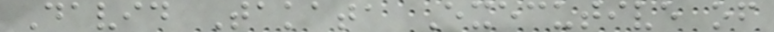David Takata Executive of
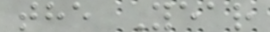the Year
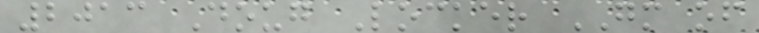2013 Doug Locker GM of
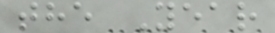the Year
